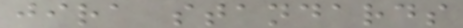jira standards
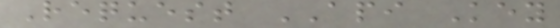Request API Key
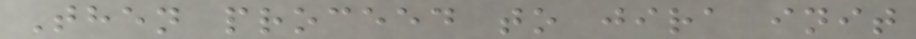Then proceed to jira init
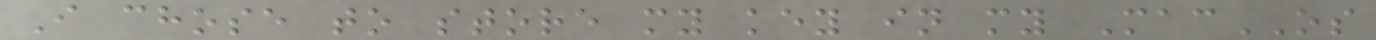I chose to store my key in my MacOS
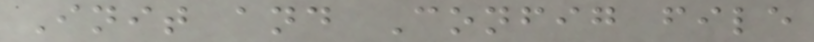Init and Config file
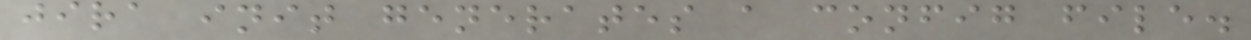jira init generates a config file.
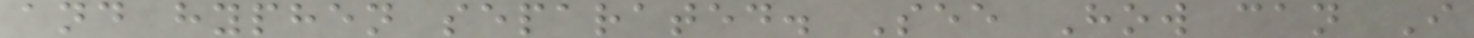and hyphen separated. See How can I
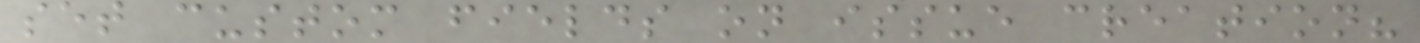set custom fields on issue creation?
